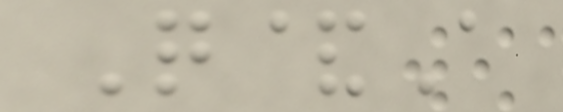Q&A
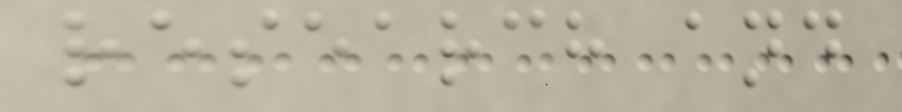research and
